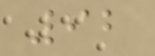92
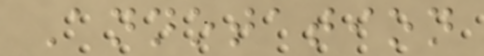Annotation
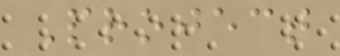Project
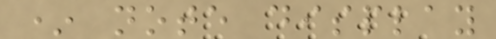* note display
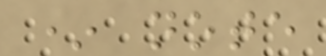* note
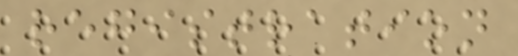registration
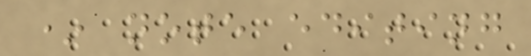* note editing
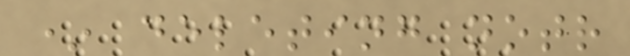* deleting notr
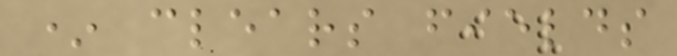* clears fields
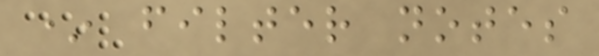* filter notes
